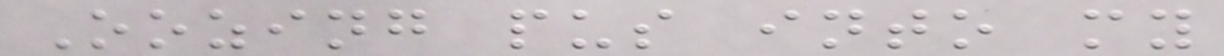Oozing pus into my
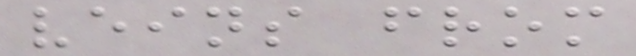veins from
